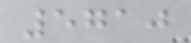5710
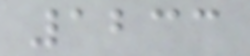1233
